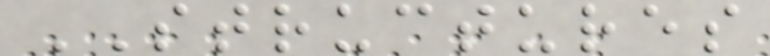STRUCTURES
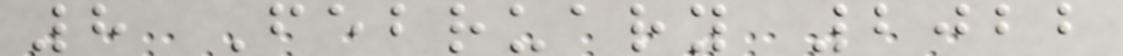8 February 2022
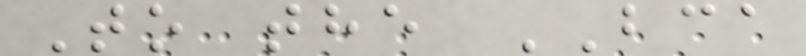To the BCA
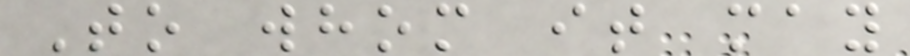To whom it may
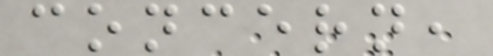concern,
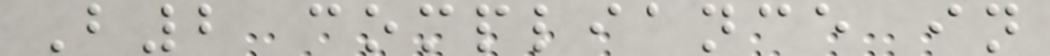B2 compliance in
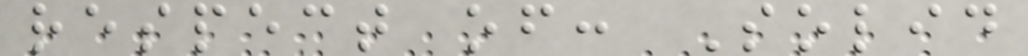respect of: Solid
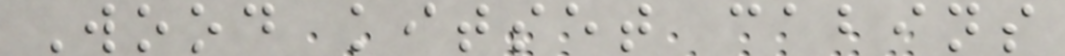Wood kitset cabins
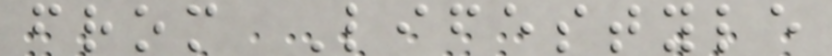from Lifestyle
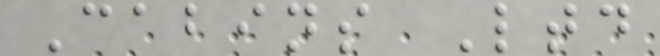Cabins Ltd
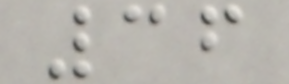36
